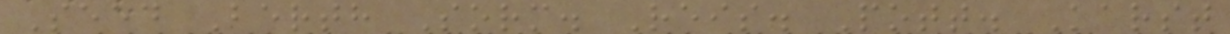Seed Berth Sorm. Reis. Pott. Karst
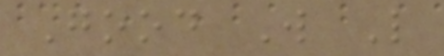Good W L
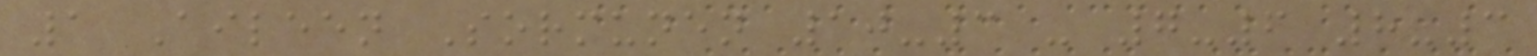1 Aileen Sormunen 10-3 - 7-6 8-3
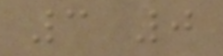3 0
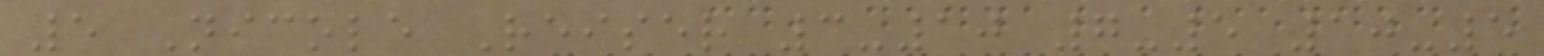5 Nicole Reiser 3-10 7-5 10-5
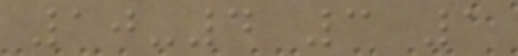10-4 3 1
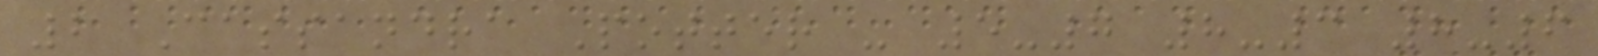2 Cassandra Potter - 5-7 8-3 8-6
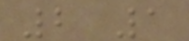2 1
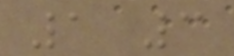1 3
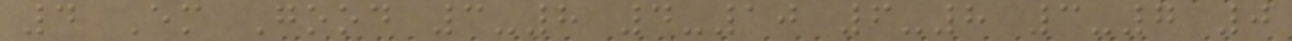4 Em Good 3-8 4-10 6-8 3-7 0
